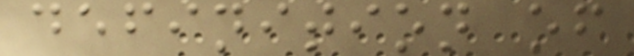definition of
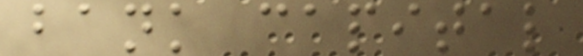bank capital
